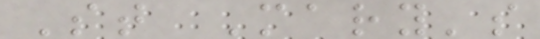St Mary's
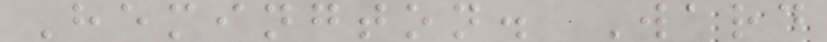Hemington. Ward
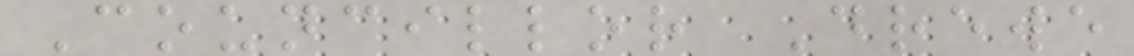Councillor Drewe
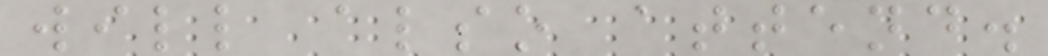will also attend.
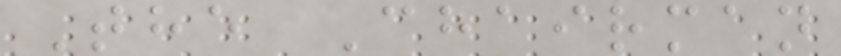The Chairman
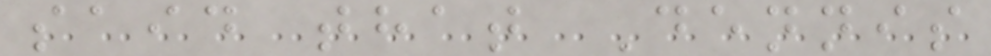said that Dennis
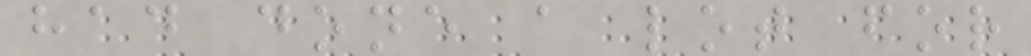had done a lot for
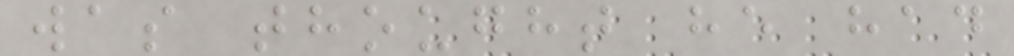was thought he had
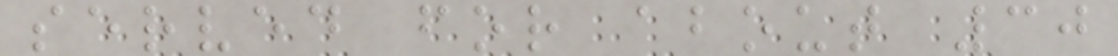served for about 30
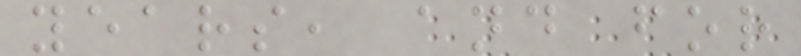years, and for
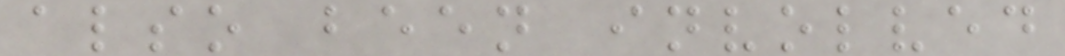also been involved
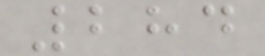284
